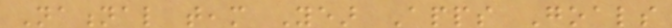National team Year Apps Goals
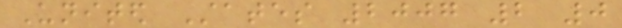United States 2007 2 0
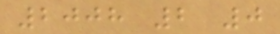2008 2 0
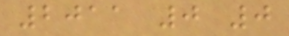2011 0 0
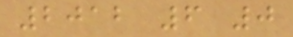2012 6 0
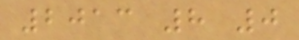2013 8 0
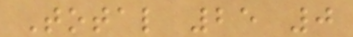Total 25 0
